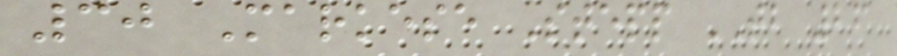30 Markese Stepp TB 26
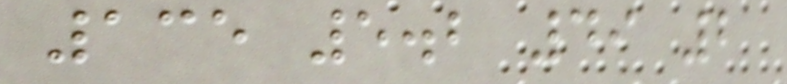135 5.2 49 2
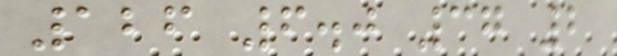126 6.0 37 2
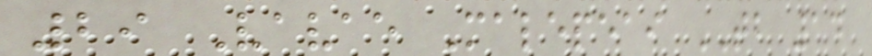29 Vavae Malepeai TB 14
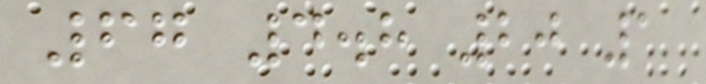67 4.8 20 1
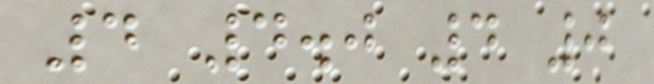4 4.0 4 0
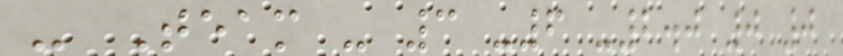- Team - 3 -6 -2.0 0 0
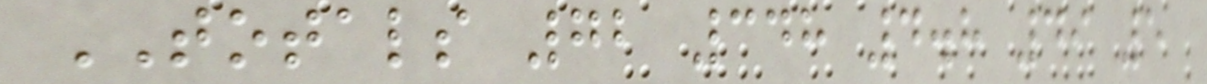TOTALS 72 348 4.8 49 5
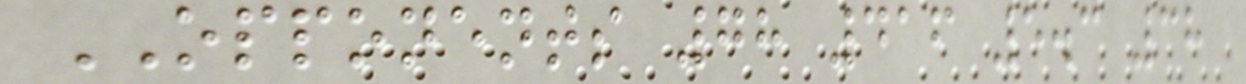OPPONENTS 78 416 5.3 38
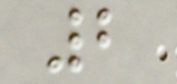2
